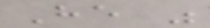He was
